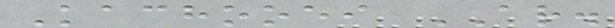Kachooei AR.
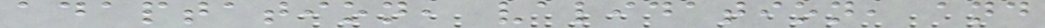adaptation, validation, and
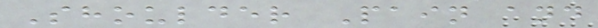Shoulder Pain and
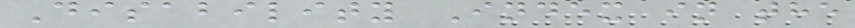Disability Index in the
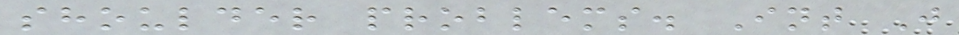shoulder problems. Int J
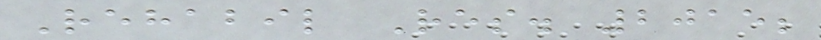Rehabil Res. 2015;
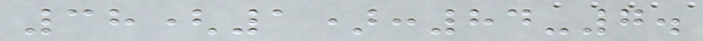38(1):84-7.
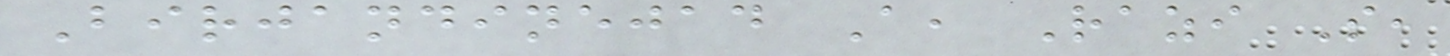Birjandinejad A, Razi S,
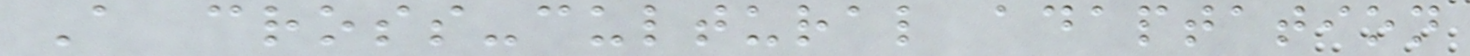A cross-cultural adaptation
